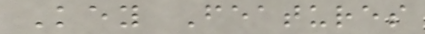Key Features
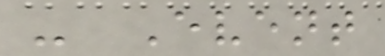- Event
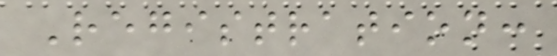Registration:
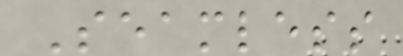Seamless
